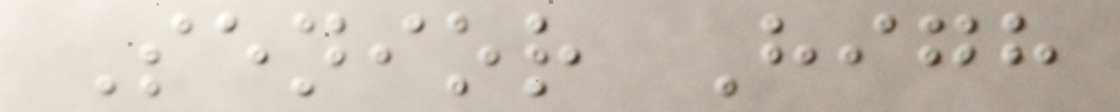Senior High
